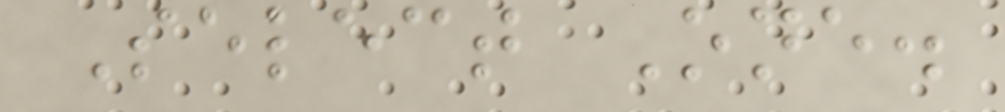Select One.
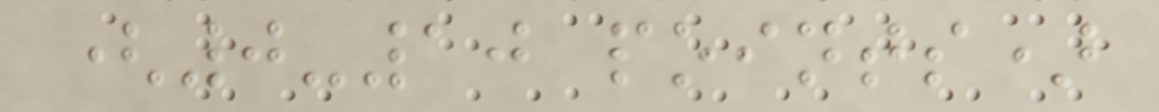(0-10 points)
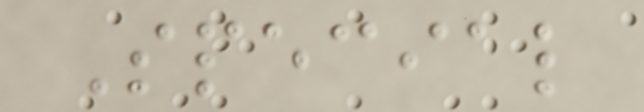Special
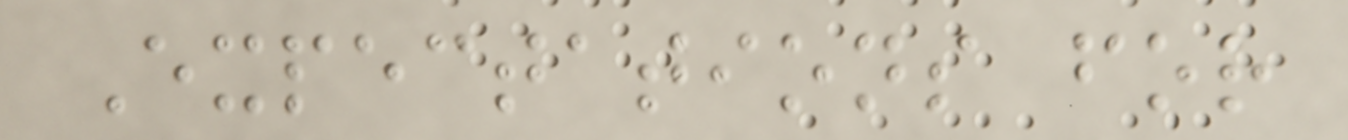Expectations for
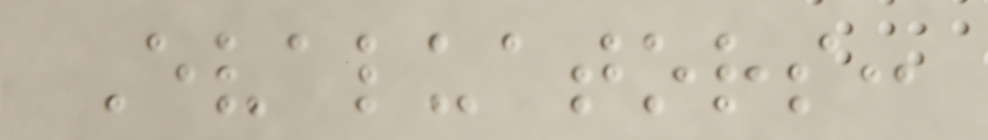Evaluators:
